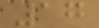17
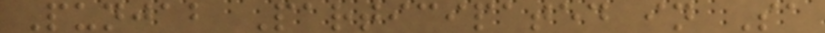Punjab Participated in Sa
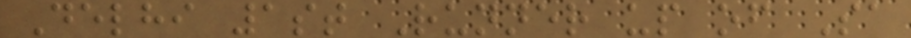Delhi 1st Runner up of Sa
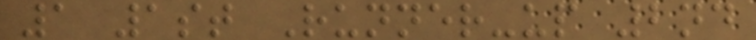1 1st Runner-up 2nd
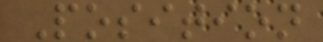Position
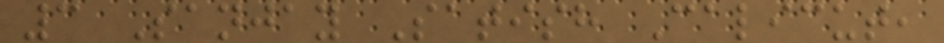3 Sanjay Satish Calicut,
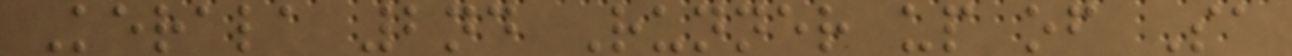Kerala 2nd Runner up of Sa
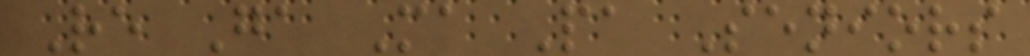Re Ga Ma Pa Seniors
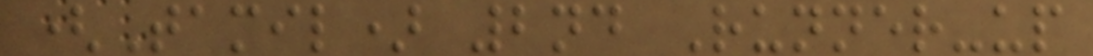(Tamil) 2nd Runner-up
